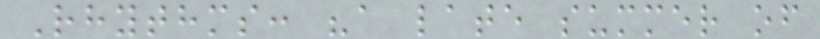Rhythms: "a late summer of
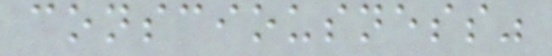consciousness"
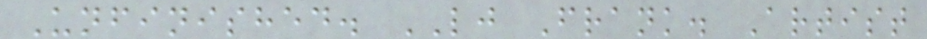Unfinished. LJ Frank. Artist
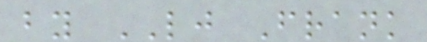by LJ Frank
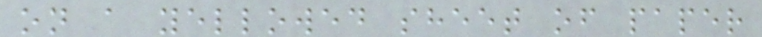on a yellowed sheet of paper
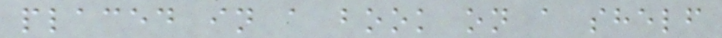placed in a book on a shelf
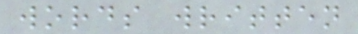words written
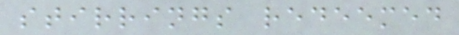stirrings redeemed
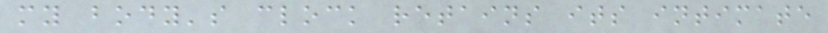my body's clock retains its intimate
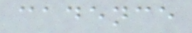cadence
